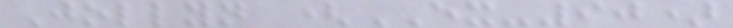Jollyn (EX-90)
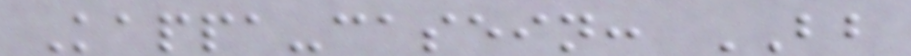Kappa-casein: BB
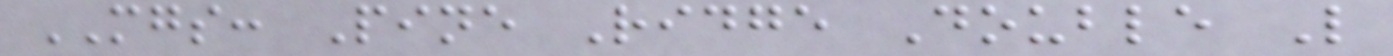MGS: Pine Ridge Double L
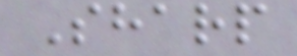Sharp
